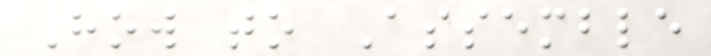How to Assemble
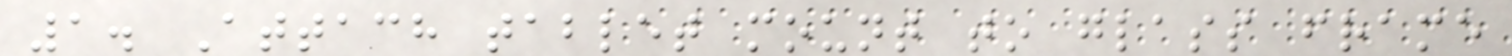1. Attach tablet mount to glass frame
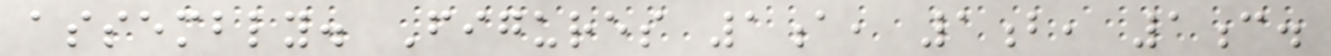assembly. Figures 1a, 1b, 1c.
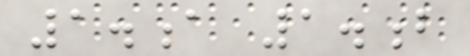1.a 1.b
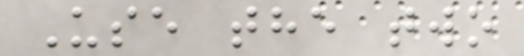Use the two
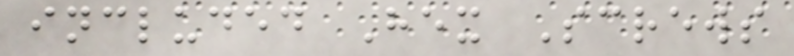included Hex Screws
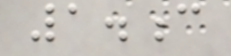1.c
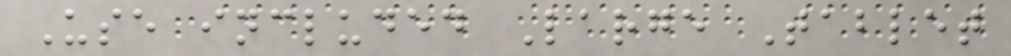Use included Large Tablet
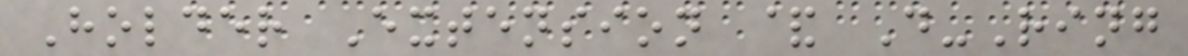Holder Extension & D-Ring
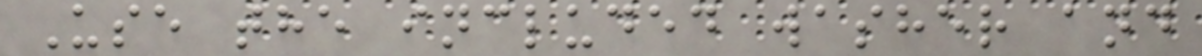Use the included washer and
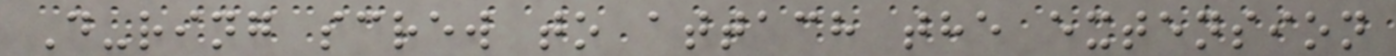D-ring screw to attach the extension
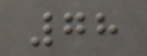78
